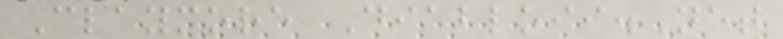Claymore Diabloii.Net
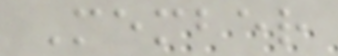Member
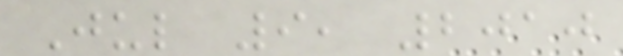Jul 9, 2010
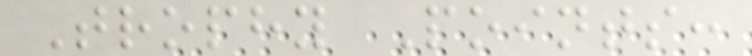Trophy Points:
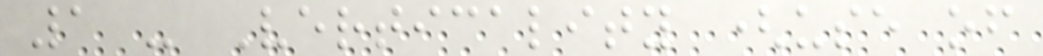1 - Verticality (use of
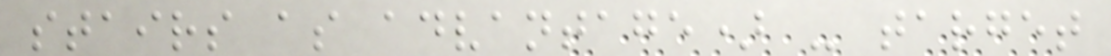stairs as advantage) - target
